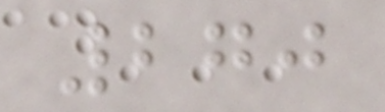270
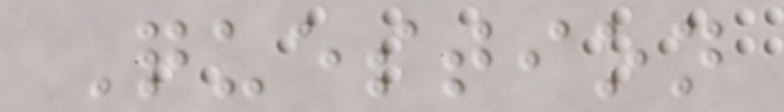Question
